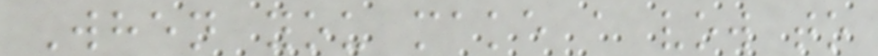When you make a vow to
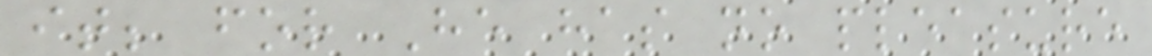it; for He has no pleasure
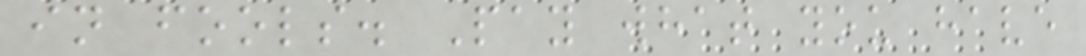in fools. Pay what you have
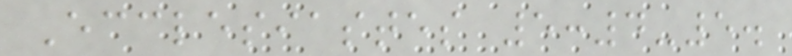Ecclesiastes 5:4-5.
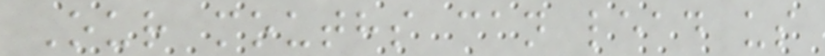Our mouths can lead us
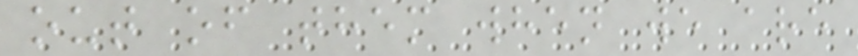out of them when we are
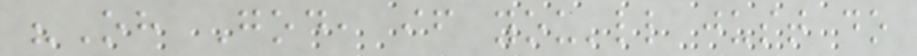"Oh God, if you'll just do
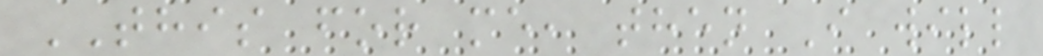THIS for me, then I will
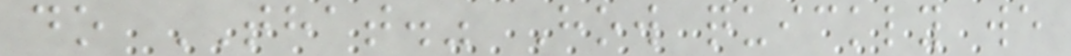do THAT." How quickly we
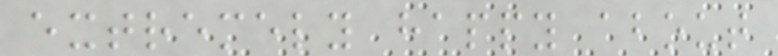extremely happy about
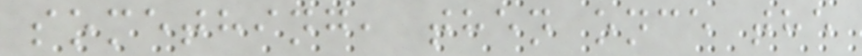something, then once the
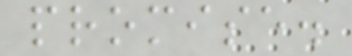promise.
